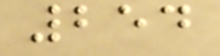254
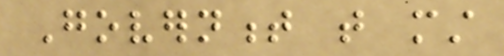Government that must
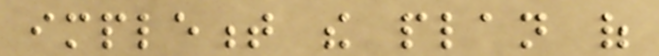implement the plan of
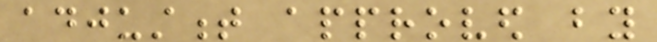adjustment approved by
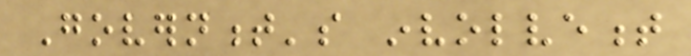Government's involvement
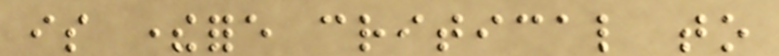is therefore critical to
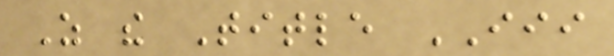As the Title III
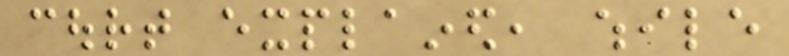court explained, while
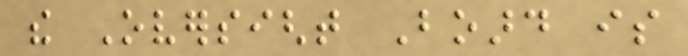the Oversight Board is
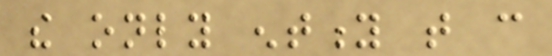the only entity that can
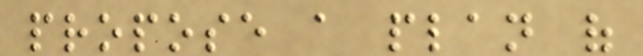propose a plan of
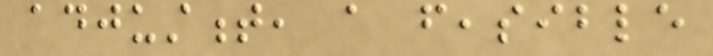adjustment, a feasible
